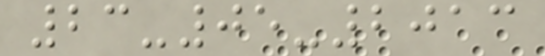23-05-2013
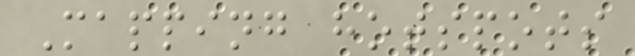Mapping hotspots
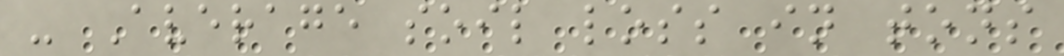- Average soil loss in tons
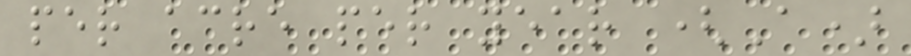per acre per year (A)
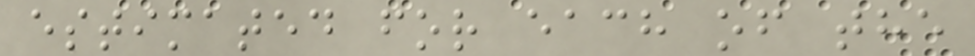estimated for each of the
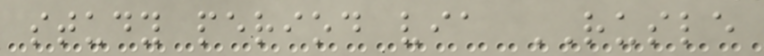study period via RUSLE
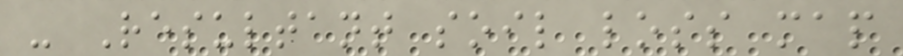- Resultant soil loss map
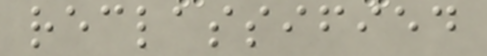reclassified
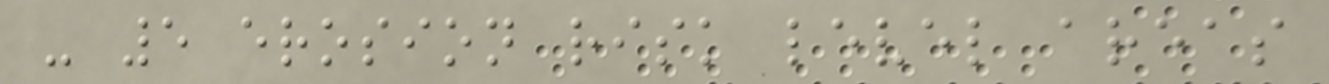- 5 erosion risk level areas
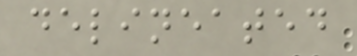delineated
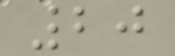20
